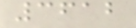3612
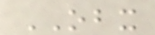OBX
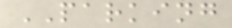PARKING
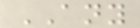ANY
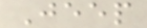Jeep
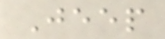Jeep
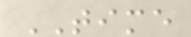TIME
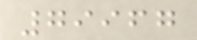79967
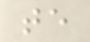te
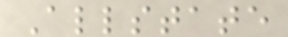Allstate
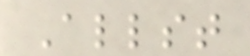Allst
